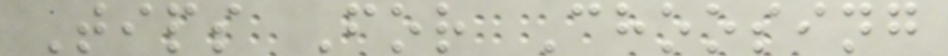Tips For Choosing
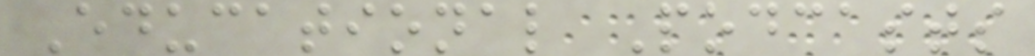Educational Podcasts
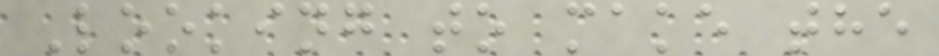Looking to make the
